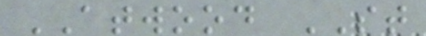ATWOOD ST
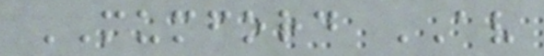MUMFORD AV
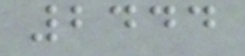2444
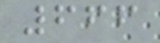666
